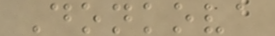Donkova
